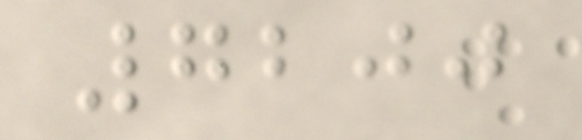7200
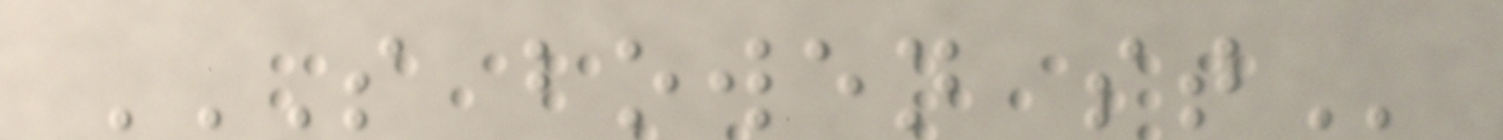S BOWEN ST
